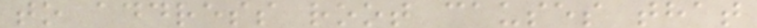to address root causes that
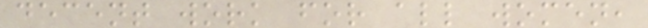decent work for all women,
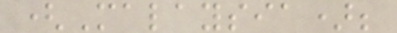(Malaysia);
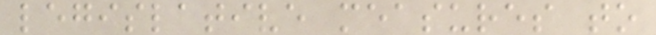legislative measures to
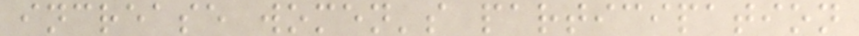increase women's participation
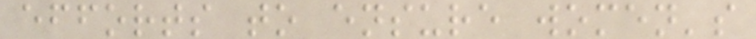efforts to ensure women's
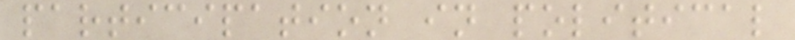participation in political
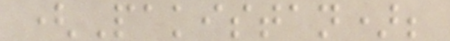(Pakistan);
